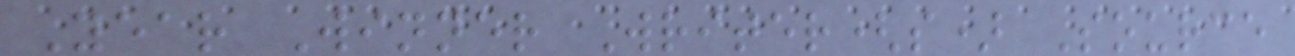Year Winner Writer(s) Source
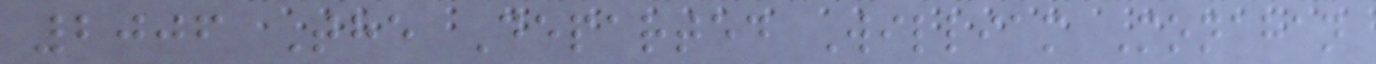2006 The Departed William Monahan
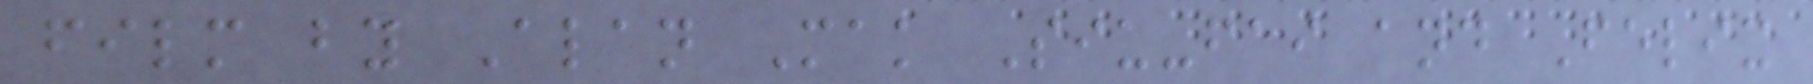film by Alan Mak Siu-fai and Felix
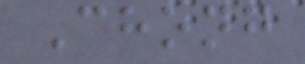Chong
